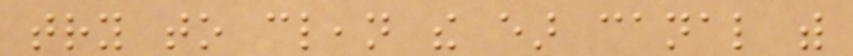try to clean the ear canal with
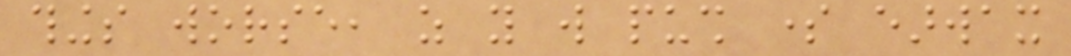things worse, as you will push some earwax
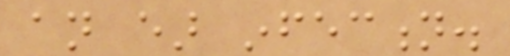an ear infection.
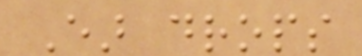Ear drops
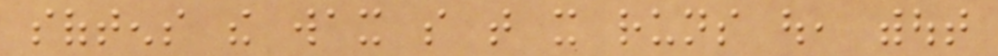softens the wax so that it runs out, without
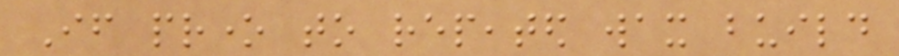If prone to repeated wax build
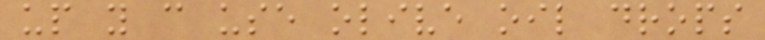up you can use olive oil drops
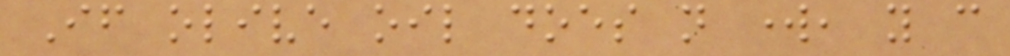If olive oil does not work, you can
